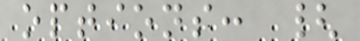options: {
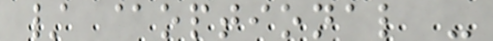/ @optional -
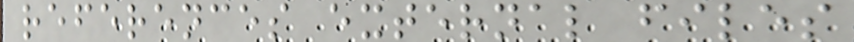references external files
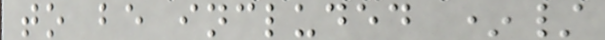to be included */
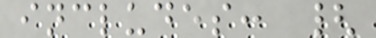includes: {
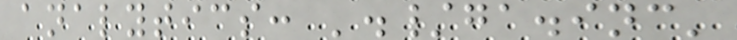analytics: './ga.inc'
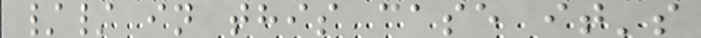// in this case it's
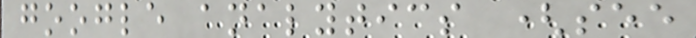google analytics (see
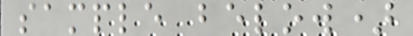sample below)
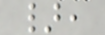},
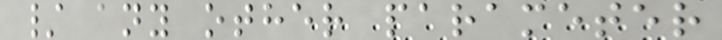/ any other parameter
